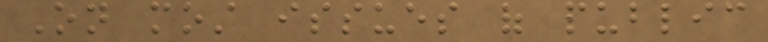On most issues of public
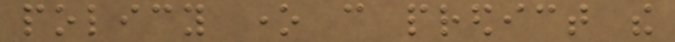policy one can predict the
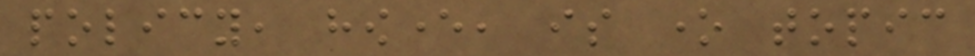policy, however, is one topic
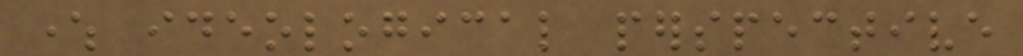where ideological perspective
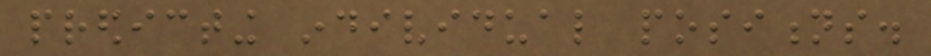predicting individual positions.
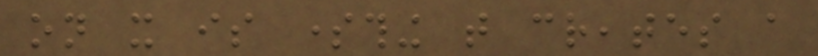on it is something that creates a
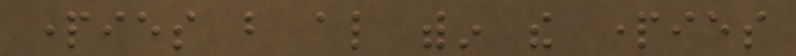parties but also within the parties
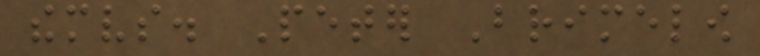themselves. Peter Brimelow
